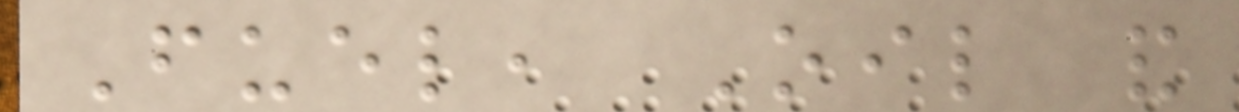Fuel, Oil and
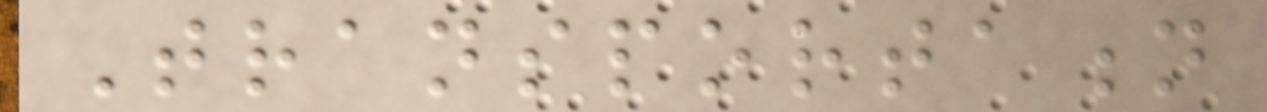Transportation
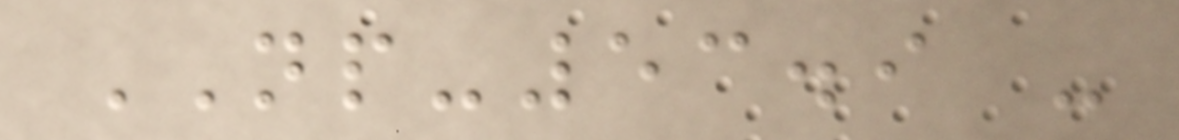NP-53.9 -
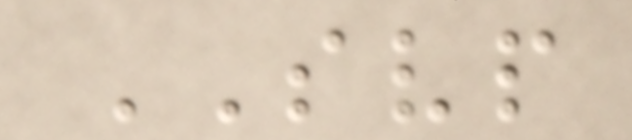SVP
